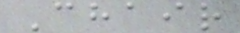Chair
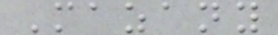Mazany
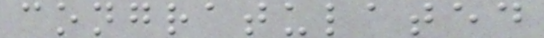congratulated
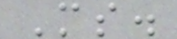Ms.
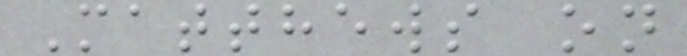Matthews on
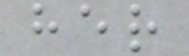her
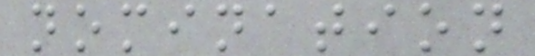nomination
